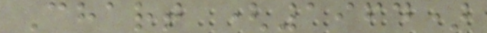Chart (1964)
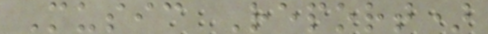Music Report)
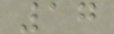17
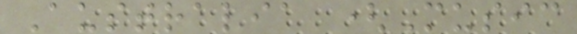Australia (Music
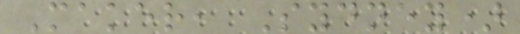Maker, Sydney)
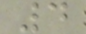4
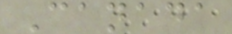Canada
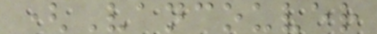(Vancouver
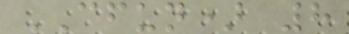CFUN) 8
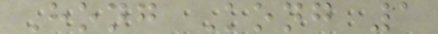Hong Kong 1
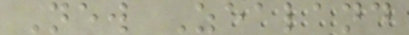New Zealand
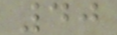40
